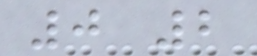0 2
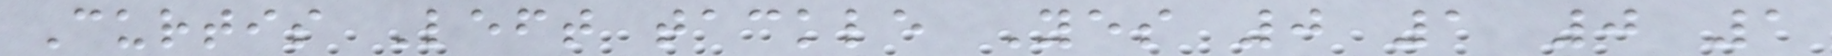Curtis Left tackle Yes 0 1 0 1
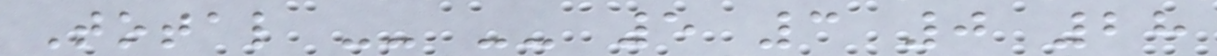Total -- -- 5 3 0 28
